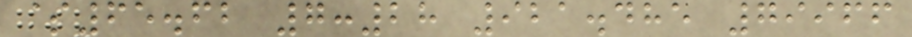$65.62 7:28 921.485 79966
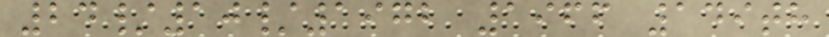24/10/1972 1966 149th
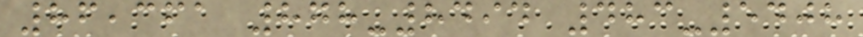86,361 878-8494 483-5408
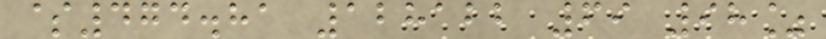$474.81 128122 69 98%
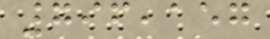796,157
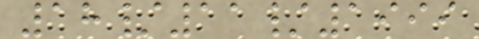18/11/1999
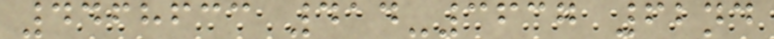4468633 414-3637 62nd
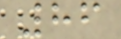86
